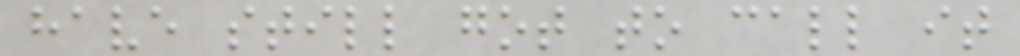have still got to call it
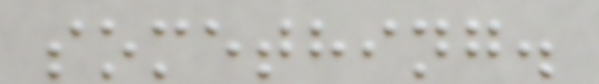something.
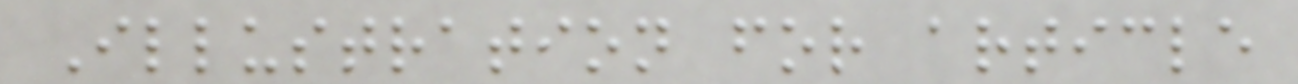Illustration for article
